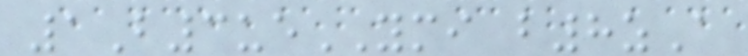1B3ueYMI b8zA
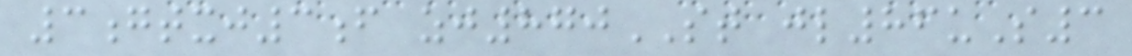3gtxj3f zj870ST jl86uS3
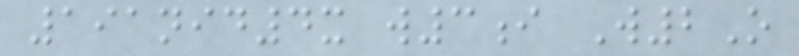191nid4x w3i W2O
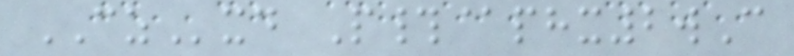CZxd P#@phx2wC
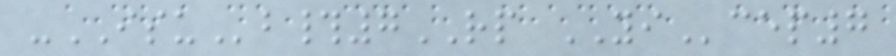-ISUb#7RP YIcep7
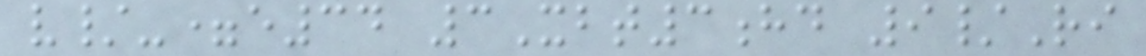v/-=e34 3Xbt3hd 9/Ri
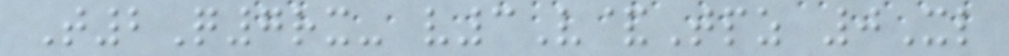T2Q7rx- v3V&Tpz 0Xl
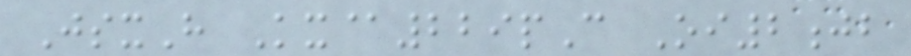JsxH Kx@229pC Oi2jb
